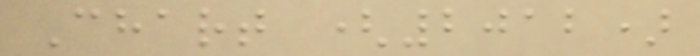Chart (2012)
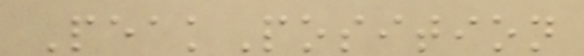PeakPosition
